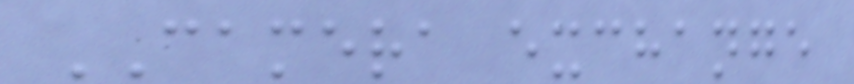CAMERA exchange
